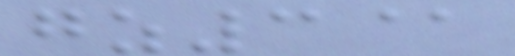gz3@
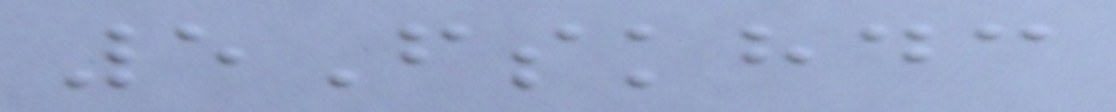5Fskhdc
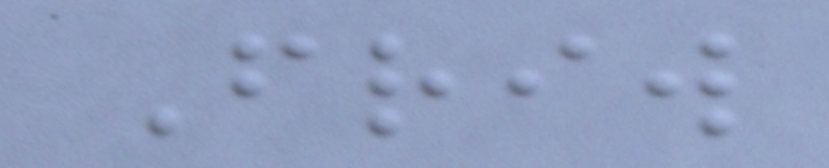Friw
